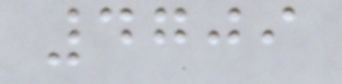4709
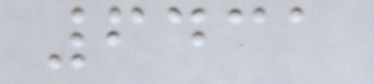6431
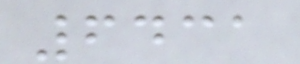6431
